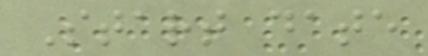Start date
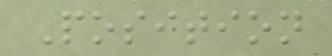Position
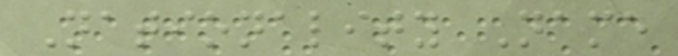Nationality Name
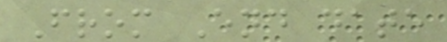From End date
